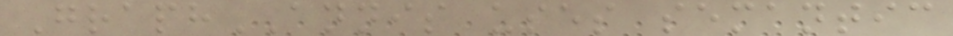GraphANNIS uses semantic
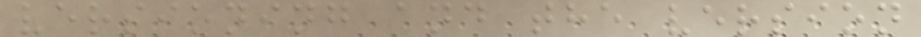versioning and the version
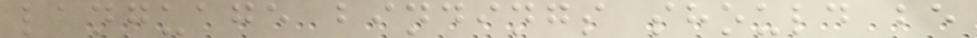language bindings should be
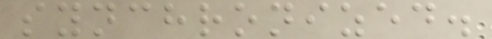synchronized.
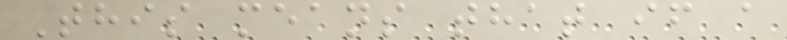This means that if a
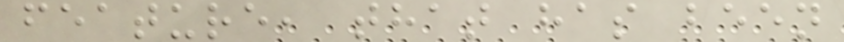feature, that has been
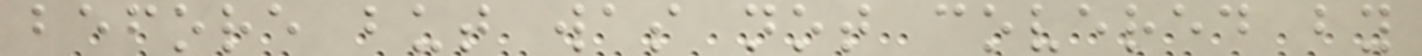before but was not covered by
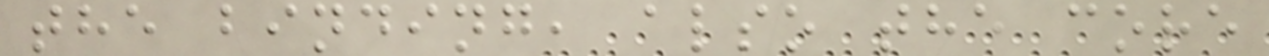the binding, also the core
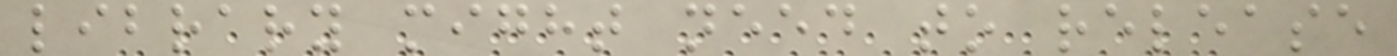library might need to release
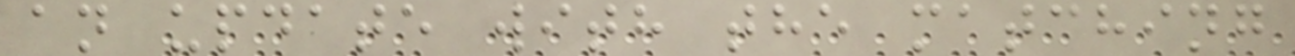an update with the matching
